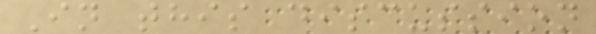In this discussion
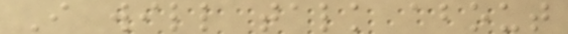I will talk about
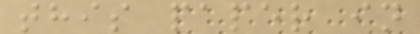this paper in
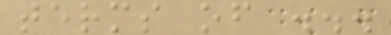terms of ...
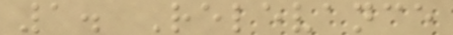1. Relevance
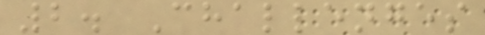2. Challenges
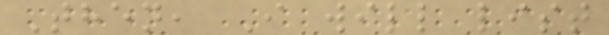Then, I will list
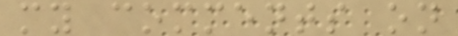my comments on
